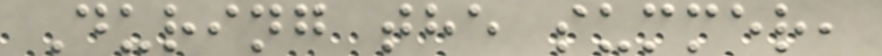During the summer,
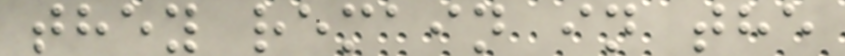they remain in the
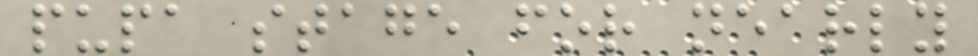pupa stage for nearly
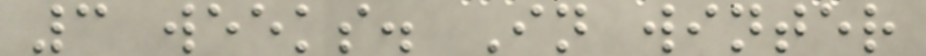3 weeks. In winter
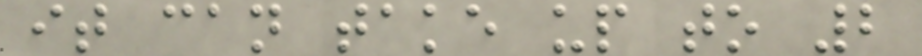it can take up to 2
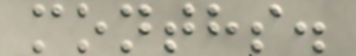months.
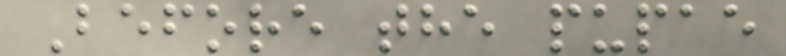Before the pupae
